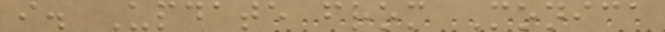i. Update from Monica
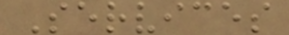Services
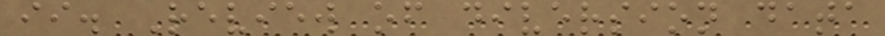ii. Review of diversion data
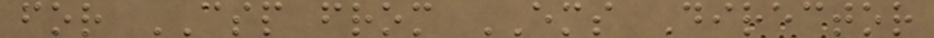for CSP from EMS Director
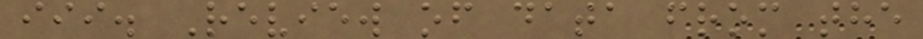iii. Review of data from the
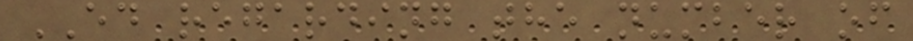ED regarding the number of
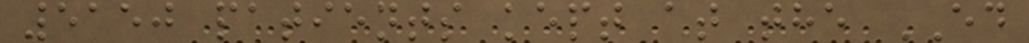5150 patients kept at the ED
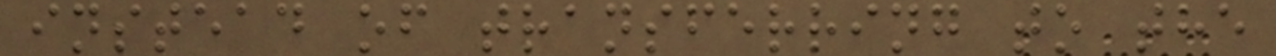instead of transferring to the
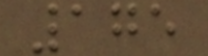175
